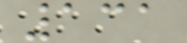131
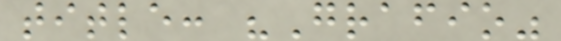title: "Grafio"
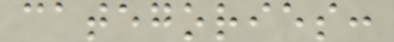categories:
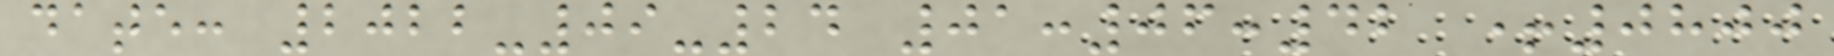date: 2022-09-24 01:06:42 +0800
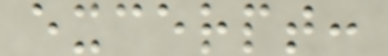excerpt:
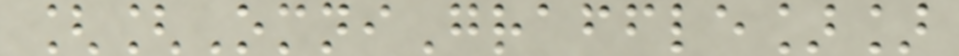[[OmniGraffle]]
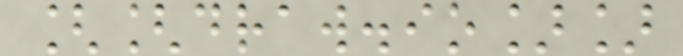[[draw.io]]
